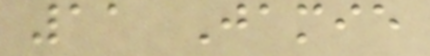11 Jamie
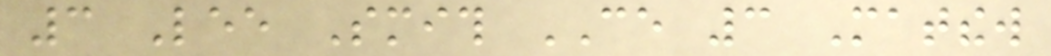3 Lee Smith CE 3 Matthew
